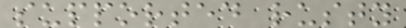supported rusty
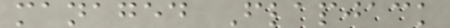managed Flapjack
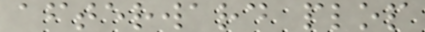afterward plop
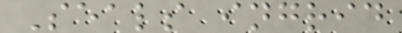Seals ingrid
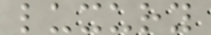luxury
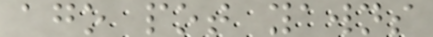ago pot yawns
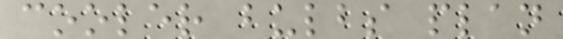cooler bulbs plan
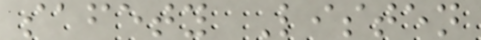safety Listen
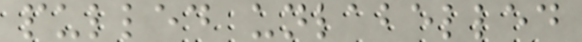pulled unlabelled
